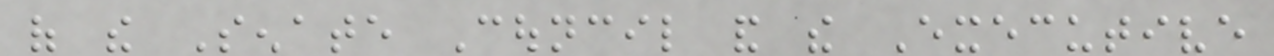of the Senate Council and the Executive
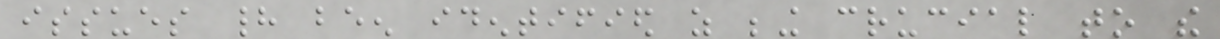issues had been identified as being crucial to the
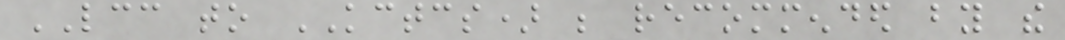LCC to KCTCS) be recommended by the
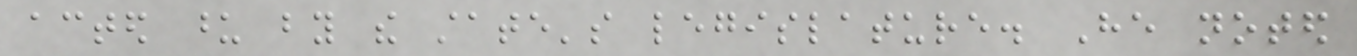acted upon by the state's legislature. He noted
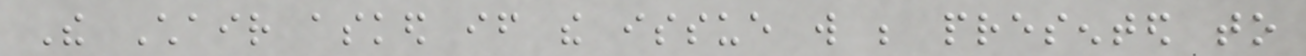The Chair asked if the issue will be presented to
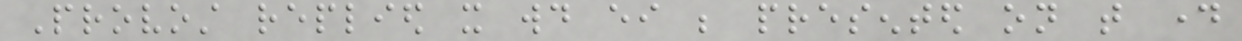Provost replied it would either be presented on that day
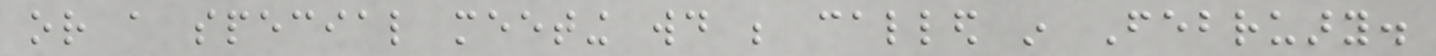or a special meeting would be called in February.
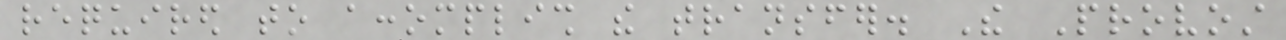required to accomplish the transfer. The Provost
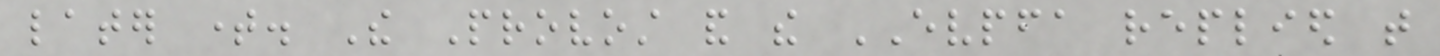later time. The Provost and the EVPFA replied that
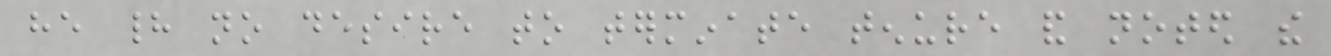he had no desire to terminate tenure and noted the
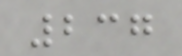237
